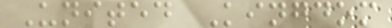United Kingdom
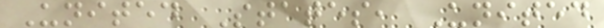United States, United
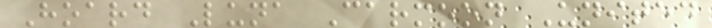Hoard Luna Carmoon United
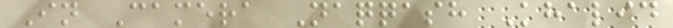In Camera Naqqash Khalid
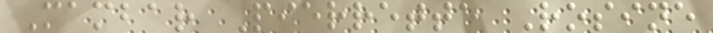Mambar Pierrette Rosine
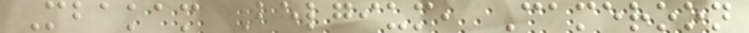Mbakam Belgium, Cameroon
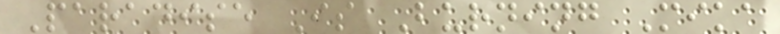Paradise Is Burning Mika
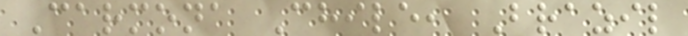Carmona Chile, Brazil
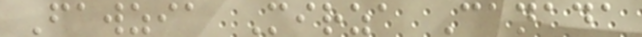Fawzia Mirza Canada
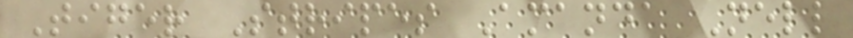Tiger Stripes Amanda Nell
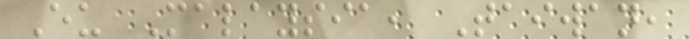Eu Malaysia, Taiwan,
